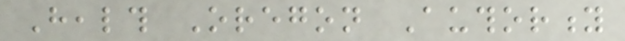Health Oregon Authority
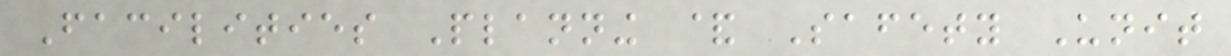Facilities Planning & Safety Unit
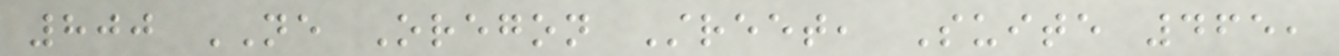800 NE Oregon Street, Suite 465,
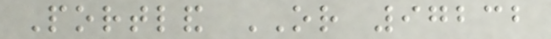Portland OR 97232
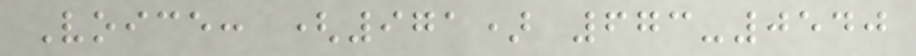Voice: (971) 673-0540
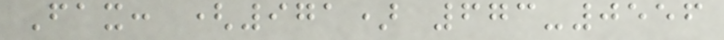Fax: (971) 673-0556
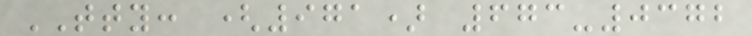TTY: (971) 673-0372
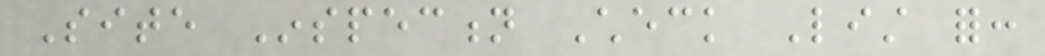Site Inspection Check List for:
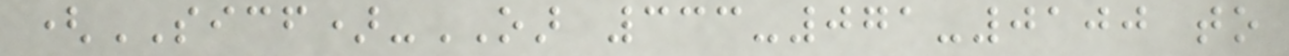(SICF)-OAR 333-071-0100 to
